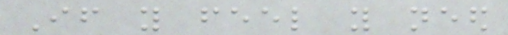If you feel you need
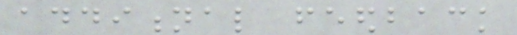additional feedback
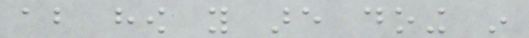about how you are doing in
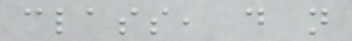class, do not
